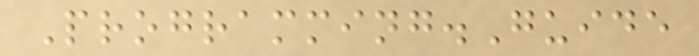Programming.Guide
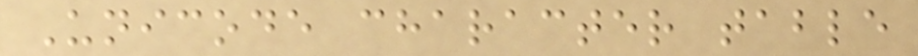Unicode character table
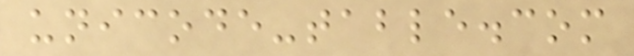unicode-table.com
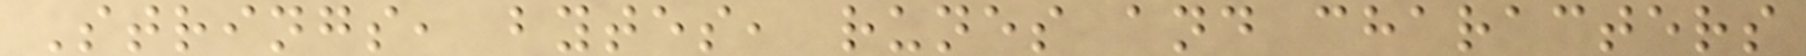Strings, bytes, runes and characters
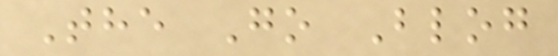The Go Blog
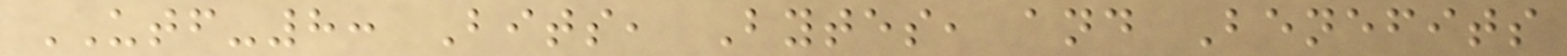UTF-8: Bits, Bytes, and Benefits
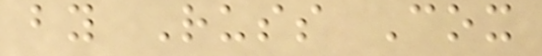by Russ Cox
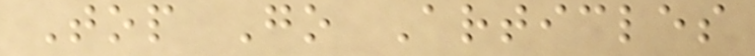Top Go Articles
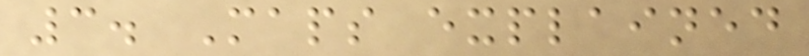3. Maps explained
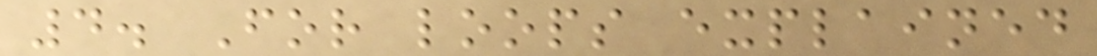4. For loops explained
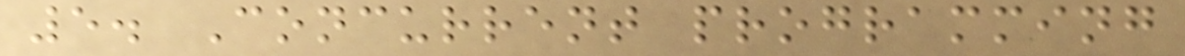5. Concurrent programming
